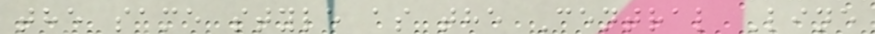the same style as the Central Line
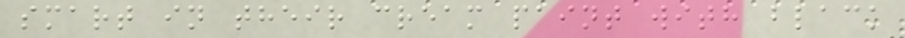smart in their cream paint with black
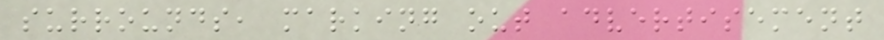surrounds, marking out advertisement
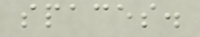spaces.
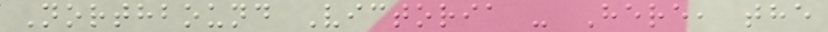Northbound Victoria - Here, the
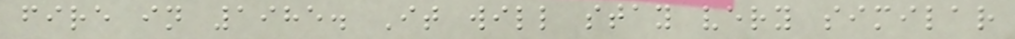fire in 1985. It will stay very similar
